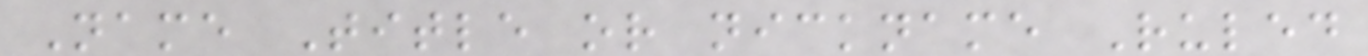Name Title or nickname Ruled
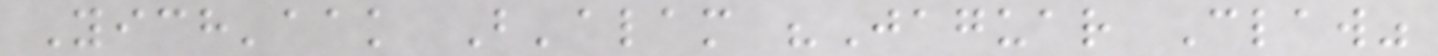Yich'aak B'alam "Jaguar Claw"
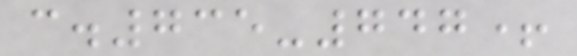c.735-747+
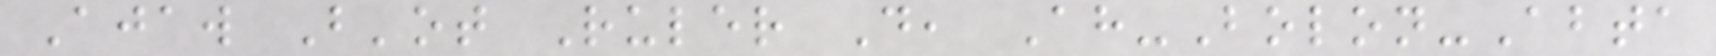Ajaw B'ot Ruler D, Ah-Bolon-Abta
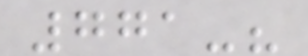771-?
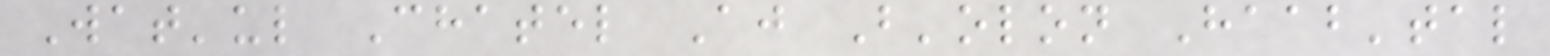Wat'ul Chatel Aj B'olon Haab'tal
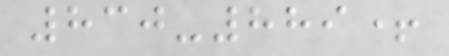830-889+
